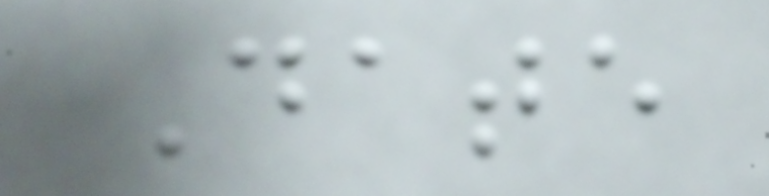Date
